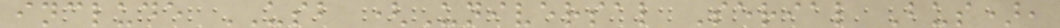include USB (Universal Serial Bus),
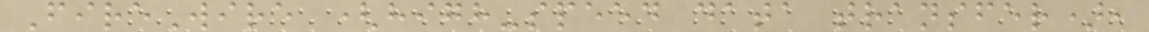FireWire (high-speed data transfer),
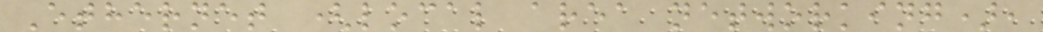Ethernet (local area networking),
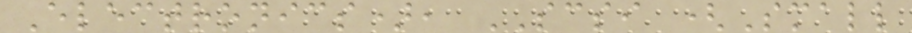Electronics), SCSI (Small
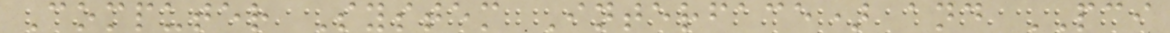Computer System Interface) and PCI
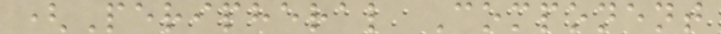(Peripheral Component
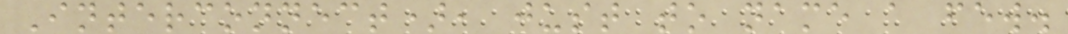Interconnect), just to name a few.
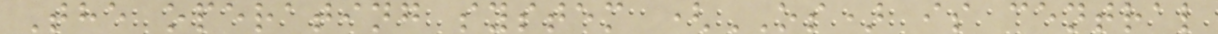The operating system (OS) is central
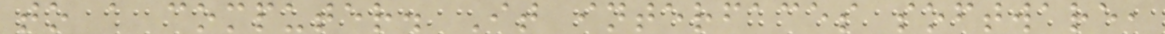to a computer. It interfaces software,
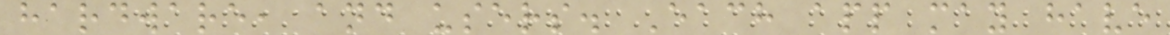hardware, and users. Each app may have
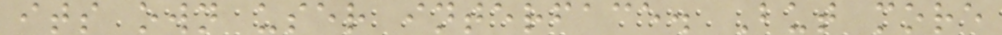its own user interface. But more
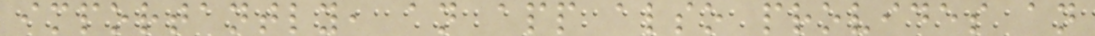importantly, an app also provides an
